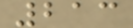213
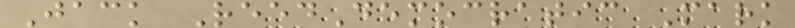Jack ReedDemocratic Mark
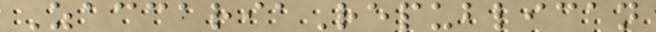ZaccariaRepublican
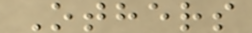Others
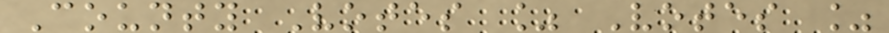County Votes % Votes %
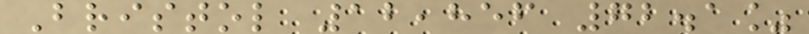Bristol 12,856 72.1%
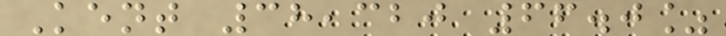Kent 38,320 66.0%
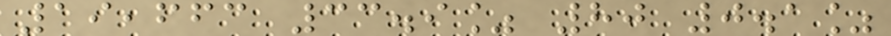19,663 33.9% 80 0.1%
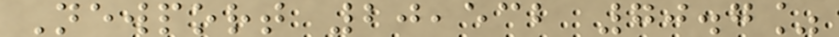Newport 20,532 70.7%
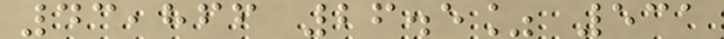43,866 26.5% 531
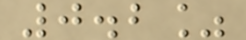0.2%
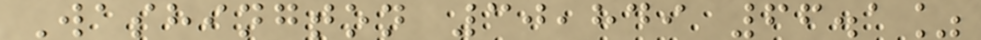Washington 30,849 66.1%
